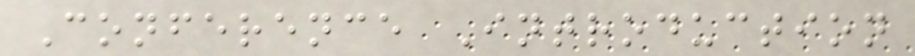Conference Introduction
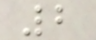2
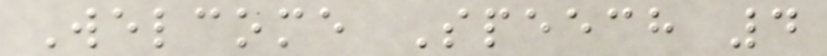Welcome Speech 4
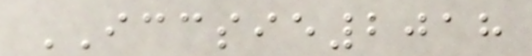ICCSIE2018
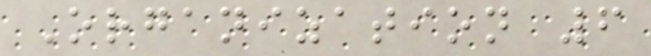Organization 6
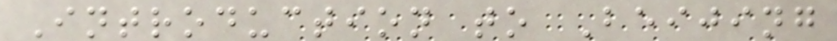Introduction to Beijing
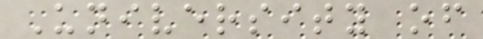University of
